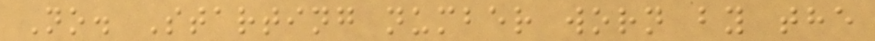No. Starting number worn by the
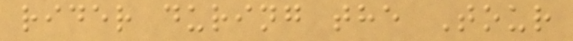rider during the Tour
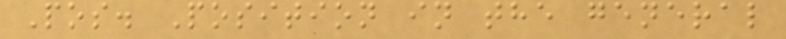Pos. Position in the general
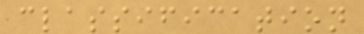classification
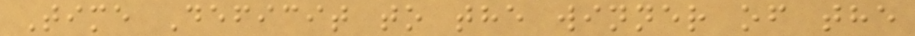Time Deficit to the winner of the
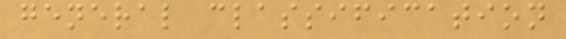general classification
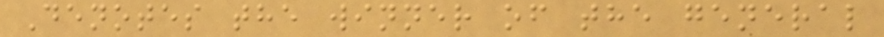Denotes the winner of the general
